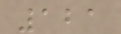121
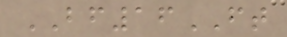BF16FT
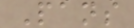Pans
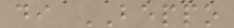di BEPPO
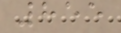855
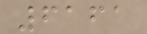6161
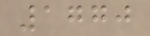1770
